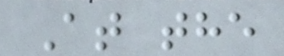At the
